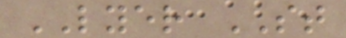LYER ST
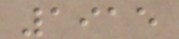1915
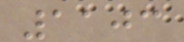1103
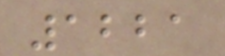1221
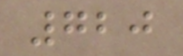720
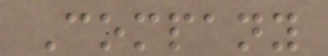Company
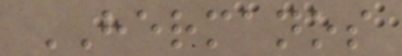HERMANOS
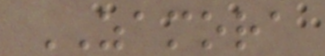ZAMORA
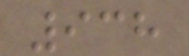938
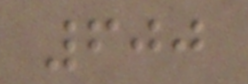600
